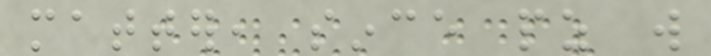matter, since pz will
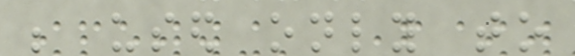be used only to
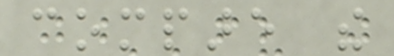compare the
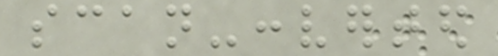scan-converted
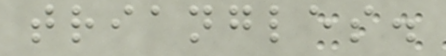triangles.
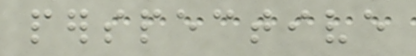perspective
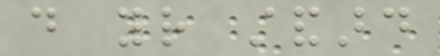do your standard
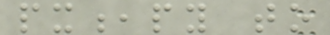px,py to
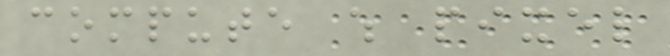compute which pixel
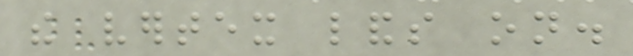the vertex lands on.
